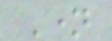Name
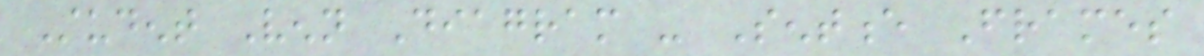Student Venn Diagram - Sentence Frames
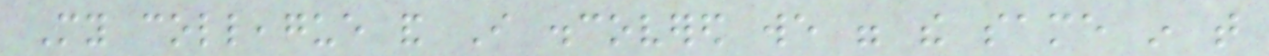My colleague and I discovered we were the same in that
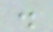.
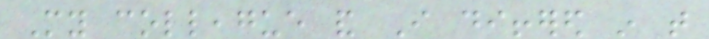My colleague and I differed in that
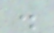.
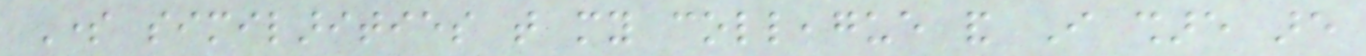Some similarities that my colleague and I share are
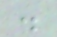.
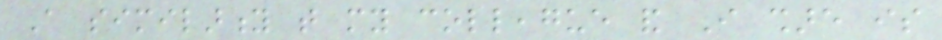A similarity that my colleague and I share is
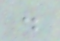.
